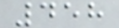458
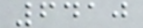6410
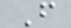F
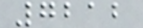7212
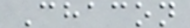Chacon
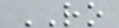RO
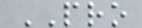PRO
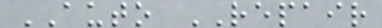AUTO REPAIR
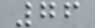76
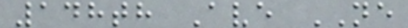148th Ave NE
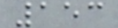153
